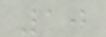10
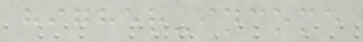higher-income
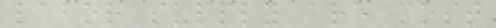labor supply are most
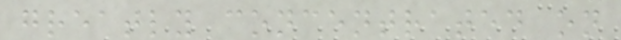greatly concentrated on
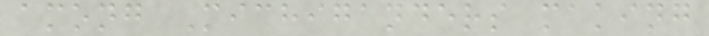among Michiganders making
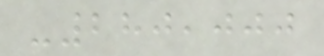-280,000
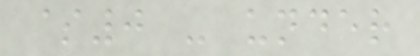$0 - under
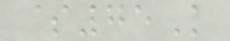$75K
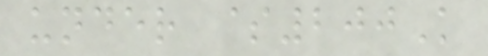under $200K
